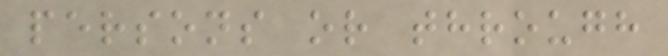persons or through
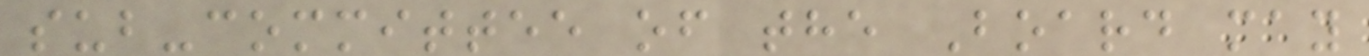sub-committee of the Board may
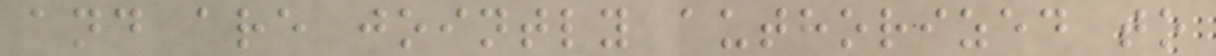and are jointly authorized to
